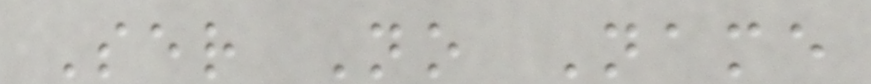Ser No Name
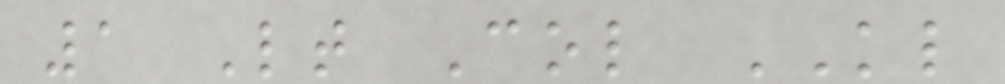1 Lt Col KL
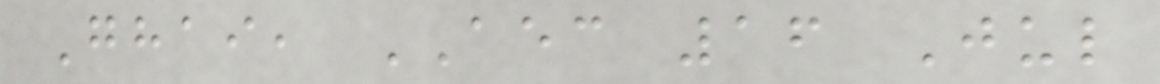Ghai, AEC 16 Jul
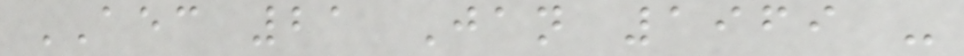AEC 21 Jan 1969 -
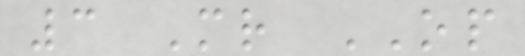3 Mr OP
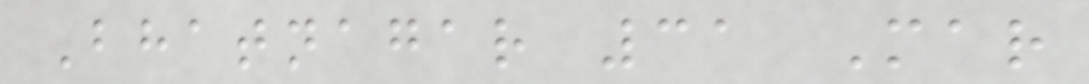Bhatnagar 31 Mar
